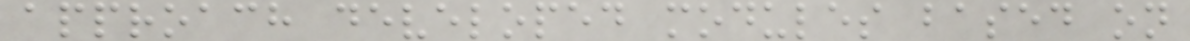approach developed modules based on
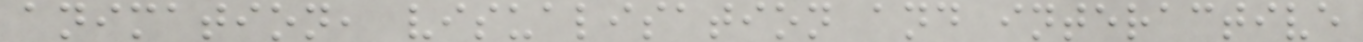animation, visualisation and interactive
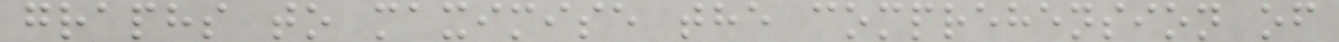graphs to maximise the comprehension of
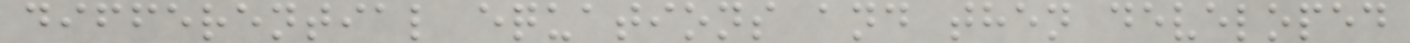differential equations and then developed
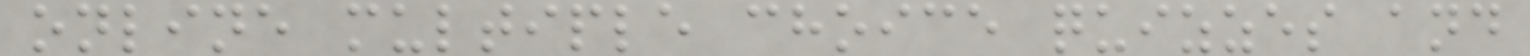online multiple choice quizzes and
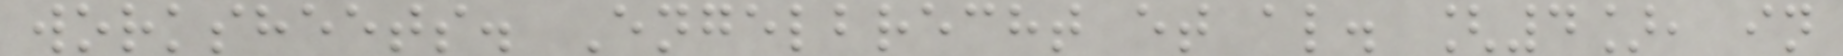worksheets. Engelbrecht et al. [4], in
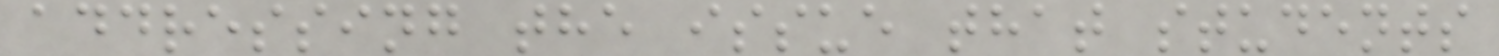addressing the issue that students
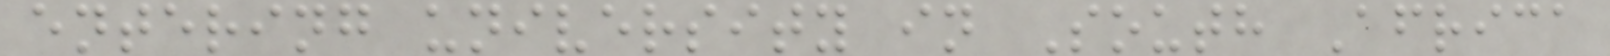entering university in South Africa
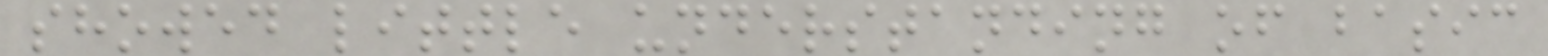showed little understanding of basic
